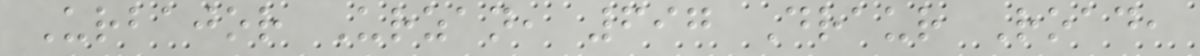Urbajor Urzan, 697 Draur Road,
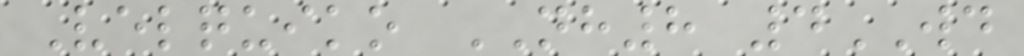Velquiko NH8 4WD
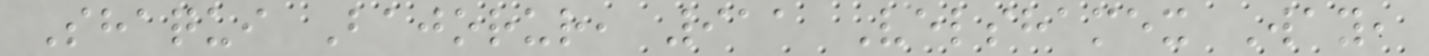Shaqui Bajorur, 911 Velshamex Way,
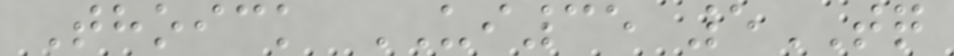Thoick UI35 5TQ
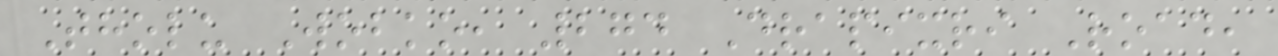Tholu Wobko, 274 Drapixri Road,
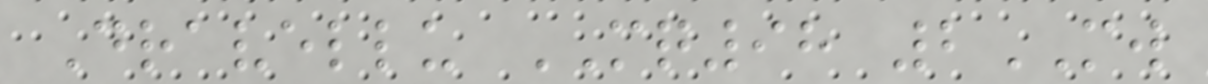Dravellu MQ98 2MW
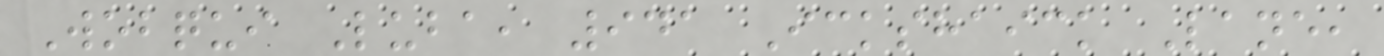Wobqui Luba, 941 Ickshaick Lane,
